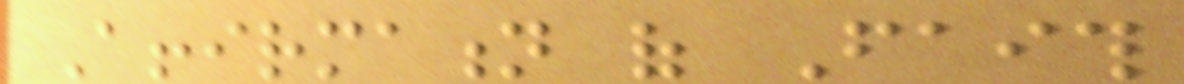Affirmation of Faith
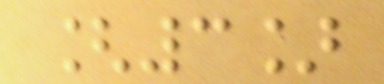[3]
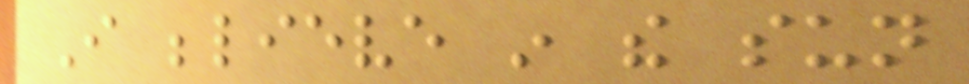I believe in the sun
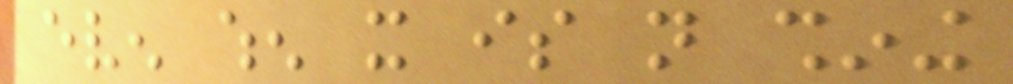even when it is not shining
